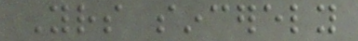Yours sincerely
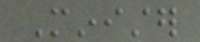Minister
